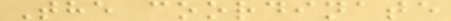The coordinate
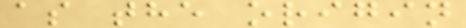as the origin
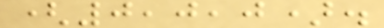(0,0,0).
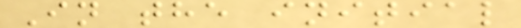In the initial
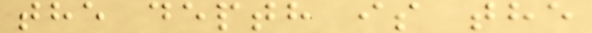the depth is the
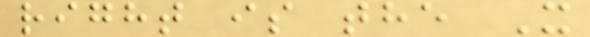right is the X
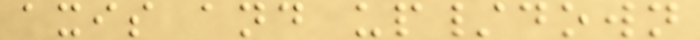axis and up/down
